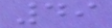49
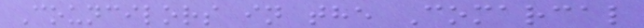Councilors in the Comarcal
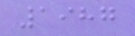1987
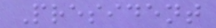President
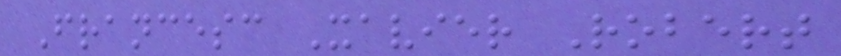Francesc Xavier Robert
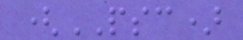(PSC)
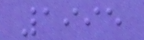1995
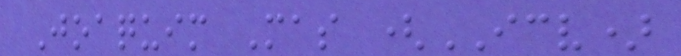Joaquim Mas (ICV)
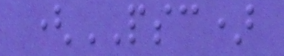(PSC)
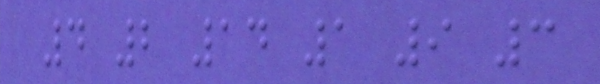4 2 14 1 9 3
